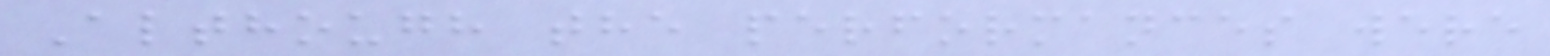Although the performances were
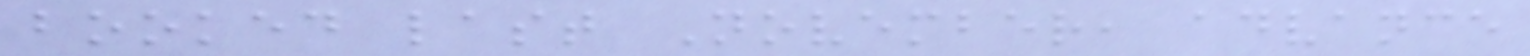booked last November, advance
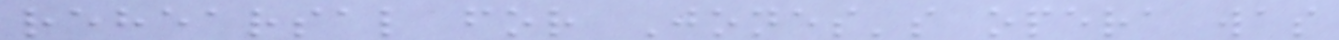rehearsal for Jones's opera was
